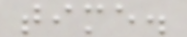time.
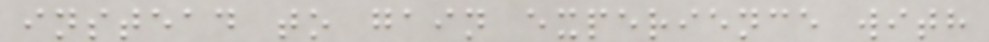instead to gain experience with
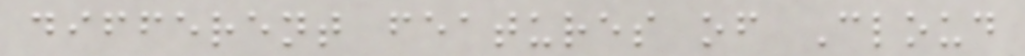different features of Cloud
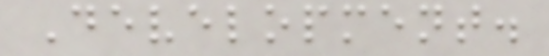Development.
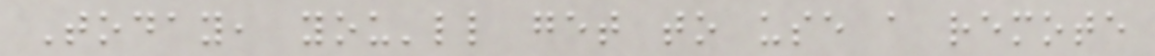Today, you'll get to use a remote
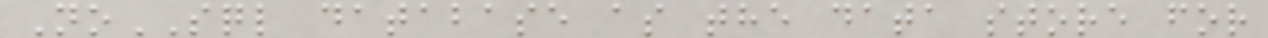NoSQL database as the data store for
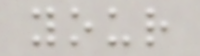your
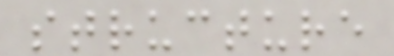structure
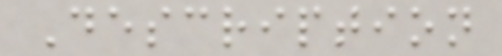Description
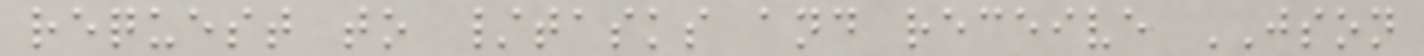request to /tasks and receive JSON
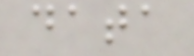data
